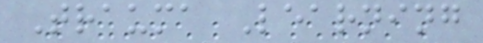Trauma Learning
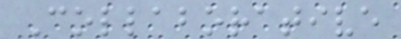Collaborative
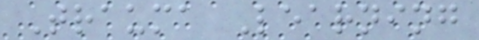Trauma Learning
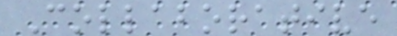Collaborative
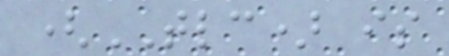(TLC) is
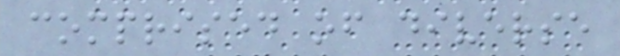comprised of diverse
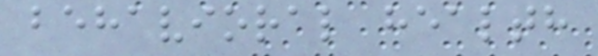behavioral health
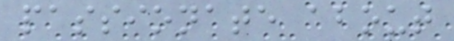passionate about
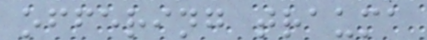offering trauma
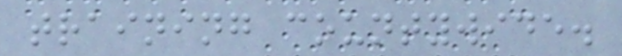training countywide.
